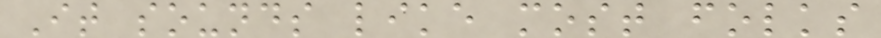It sounds like most folks
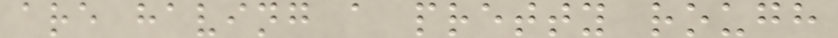are having a pretty rough
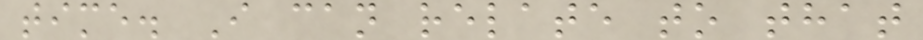time. I can relate to that
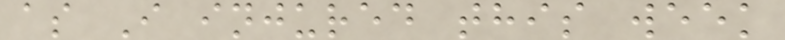as I injured this week
